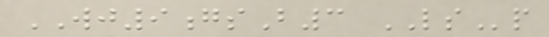WJ9gsB3 LSp
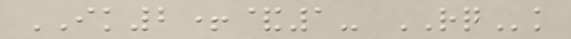IK2+&1- RQk
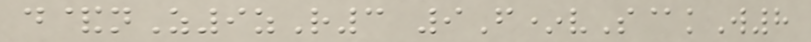d&nZ9zR3 9F*vS@kW8
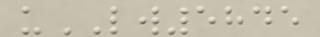uLW5845
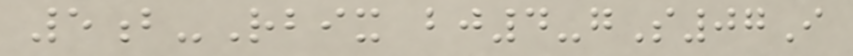5b-Rbix bj4-gS07I
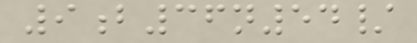9b36n54/
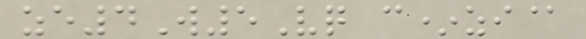ze4W5Vq c*zi@
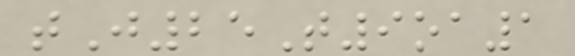tJ25T9oa1
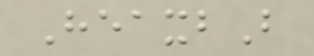HeaxbB
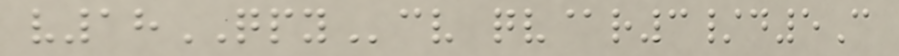v18QPYcv qv@r3/d5C
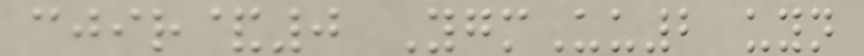cjir&0 YgmUu2 uyn
